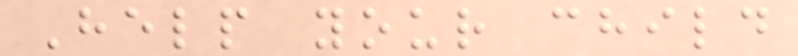Help your child
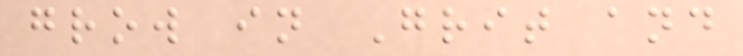grow in Grit and
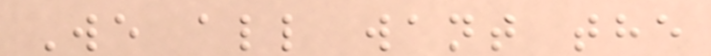We all want the
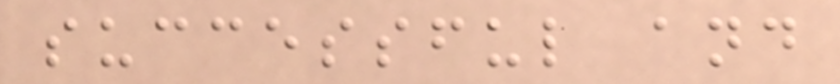successful and
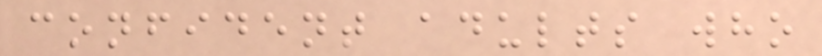confident adults who
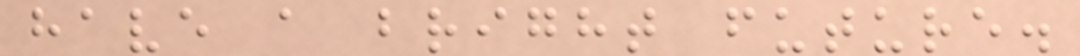have a bright future.
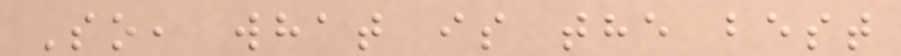So, what is the best
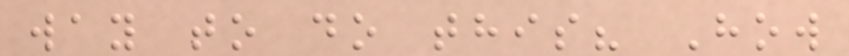way to do this? How
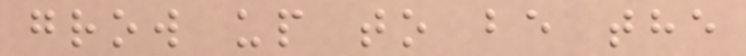grow up to be the
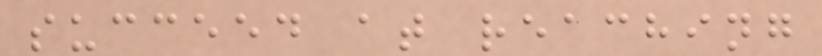succeed at reaching
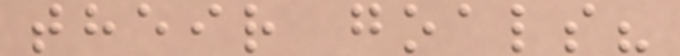their goals?
